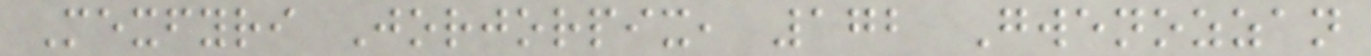Mexfyri Jorjorpix, 172 Gwenozzan
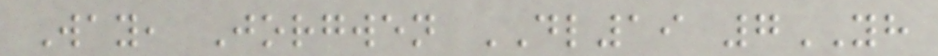Way, Jorgwen DL19 7YH
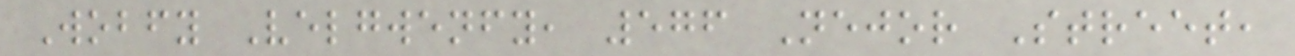Wobfy Velgwenfy, 576 Nejor Street,
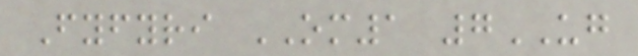Fyfyri OM1 7UG
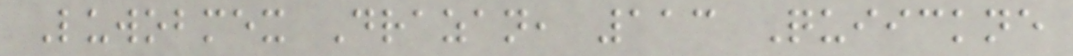Luwobmex Drazan, 113 Quiickne
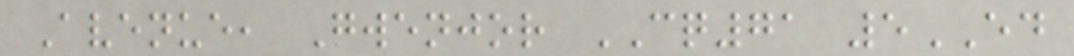Avenue, Gwenjor CQ71 5ED
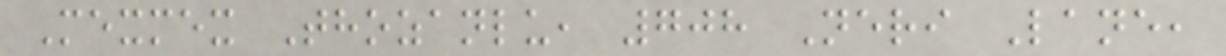Mexmex Thozanlu, 708 Neri Lane,
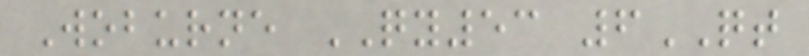Woburne QY53 6QT
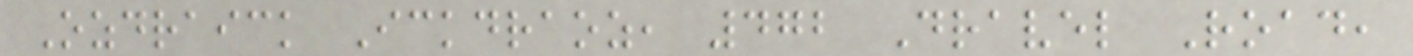Ozdraick Ickdraoz, 472 Dravel Road,
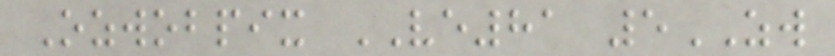Ozwobpix VE81 5ZW
